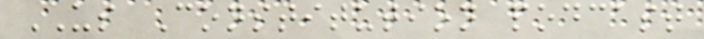US Constitution podcast
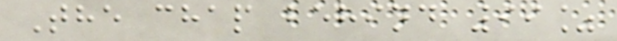The chap behind 99%
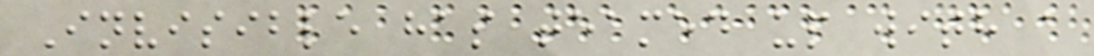Invisible has teamed up with a
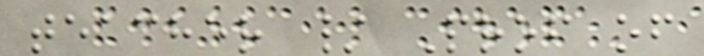teacher / Prof of
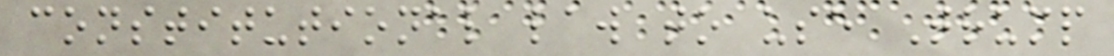constitutional law to use Trump
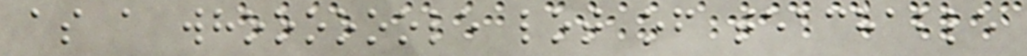as a whoooooole lot of teachable
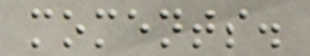moments.
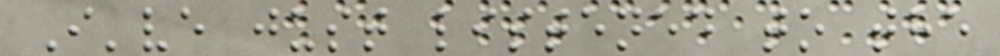I've just listened to the
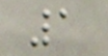1
